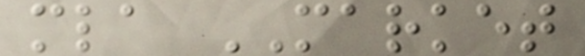mla MARKET
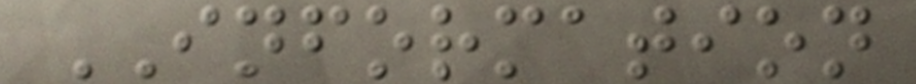INFORMATION
